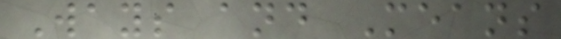Ways and Means
